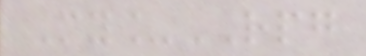My_RPG
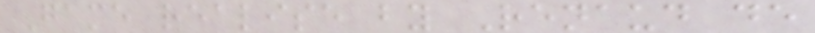Game realise by Renaud de
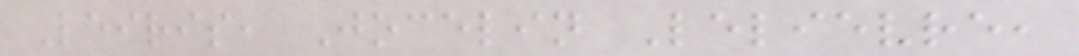Leiris, Jocelin Lelievre,
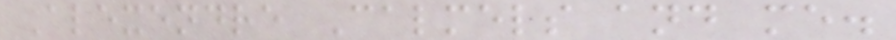Alexendre Calmels and me.
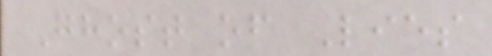Ghost of Lies
